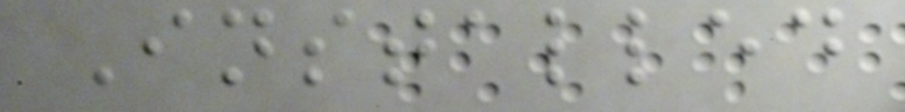Installed
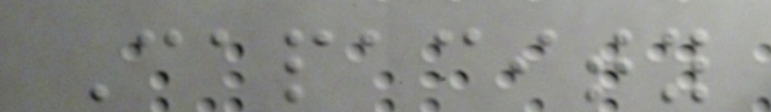Capacity
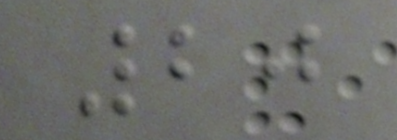20
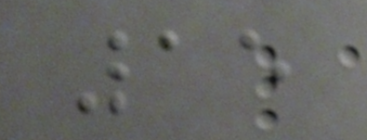15
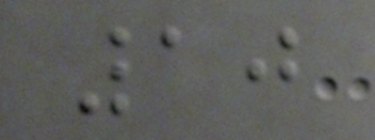10
